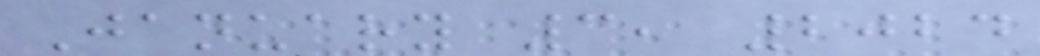January 3, 2024
